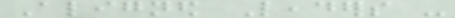Aligned Leaders -
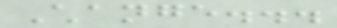Change...
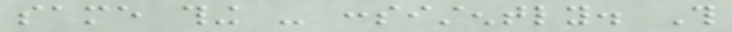same thing - consistently. This
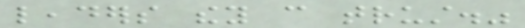leaders they can trust."
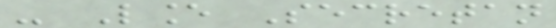- Lance Secretan
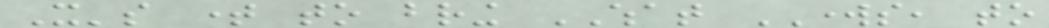It's time to bring WHAT WORKS, to
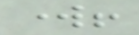work!
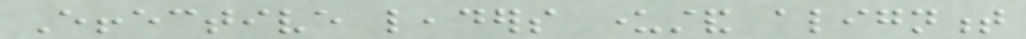Effective leaders understand alignment
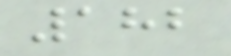182
